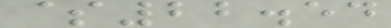$22.54
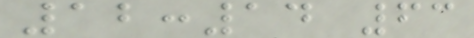12:14 63
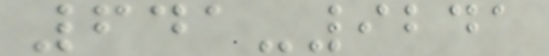641-9241
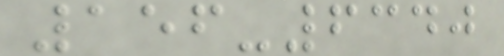156-6340
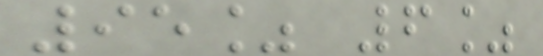95% 6%
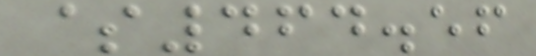$464.56
